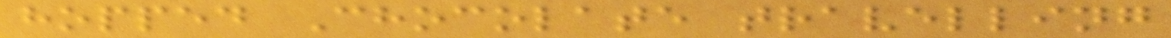hopped Chocolate travelling
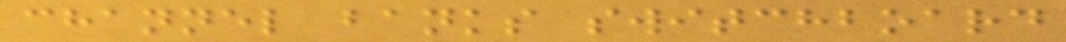channel banks switchboard
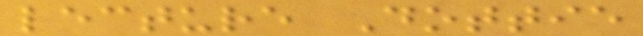lecture Dottie
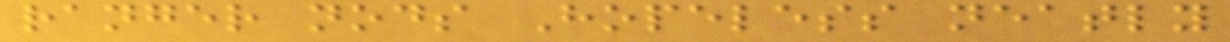ranger nods Hopeless neatly
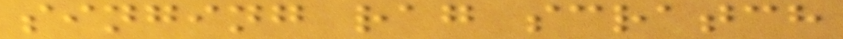singing rag scratch
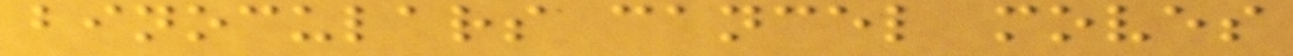binoculars cancel moves
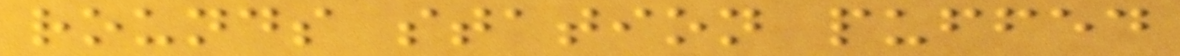rounds station puffed
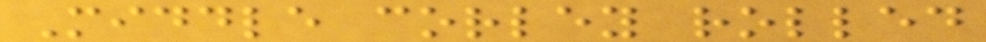Middle corley rolled
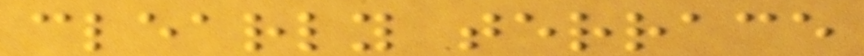clearly terrace
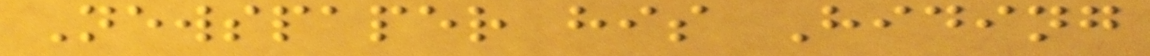Newspaper his Hiding
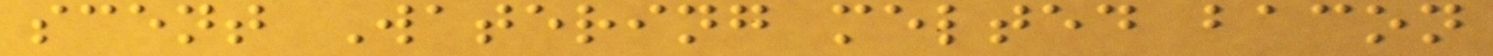scent Watering melted bacon
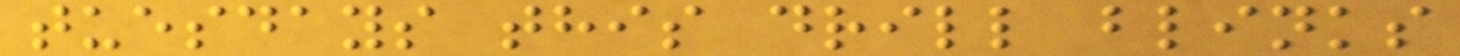tuesdays this drill blinks
